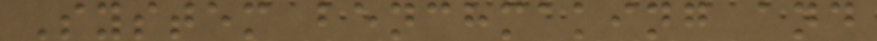System benchmaking and
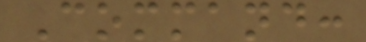Command:
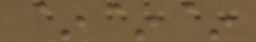~~~
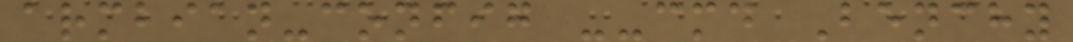armbian-config --cmd Benchy
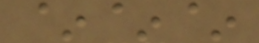~~~
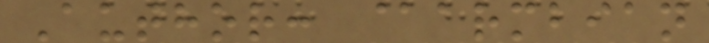Author: @armbian
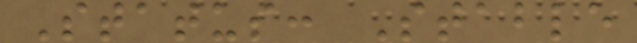Status: Stable
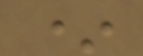*
